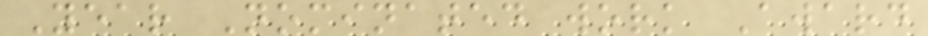Year Nominated work Award
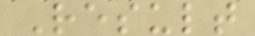Result
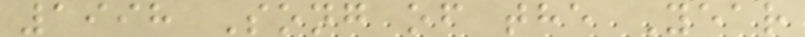1998 Song of the Year
